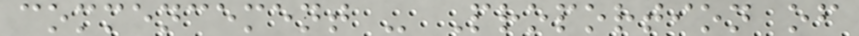commencement - Proportion of
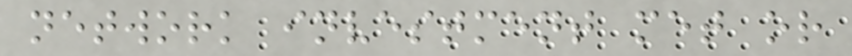network investment met or
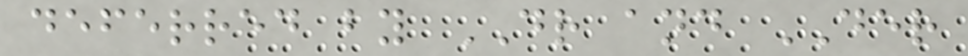deferred by DR and DER
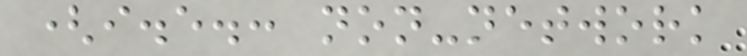(i.e.: non-network
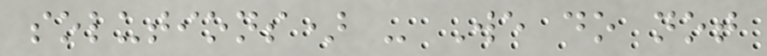solutions) - We do not
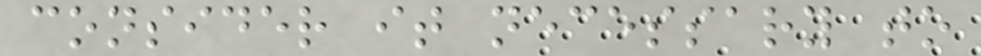consider it necessary to
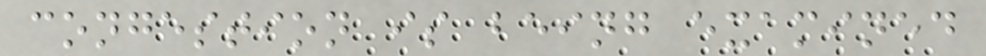congestion is being examined
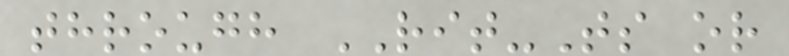through RIT-Ts or
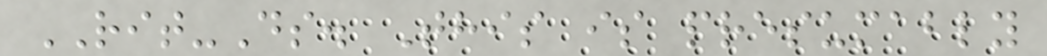RIT-Ds. This is presumably
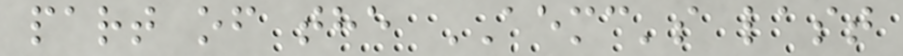part of the AEMC's last
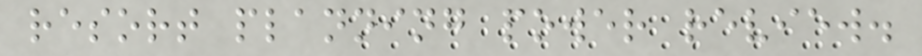resort planning power review.
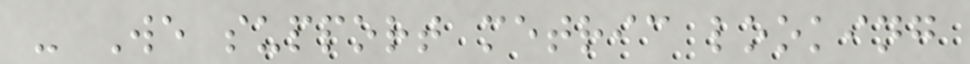- We support metric looking
